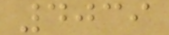4039
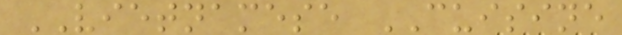VIETNAMESE CUISINE
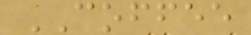COFFEE
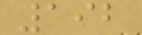192
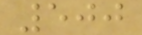500
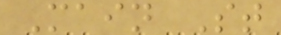Main St
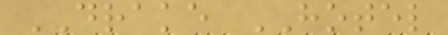DRAKE HOTEL
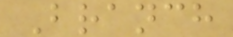Branch
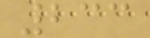233
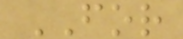FOR
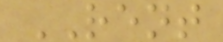RENT
